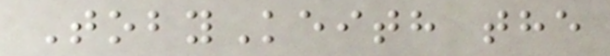TobyKeith the
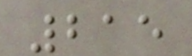215
